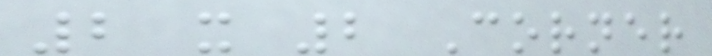2 x 2 Corner
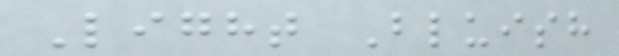Light Bluish
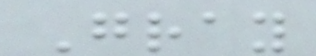Gray
